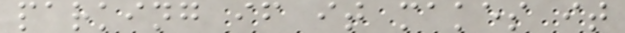parking if it makes it
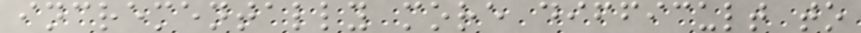incrementally more difficult to
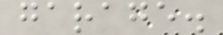garage.
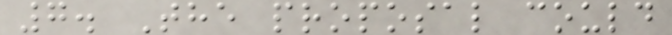7. The proposal could
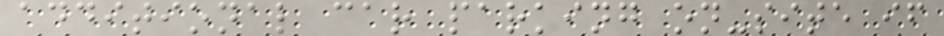additional car parking on-site if
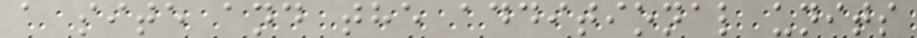a site and the additional units
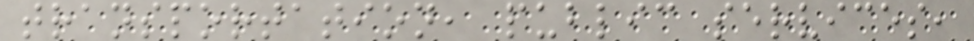transportation, public services,
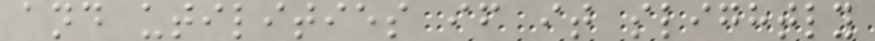and utilities if it slightly
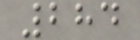284
